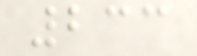233
